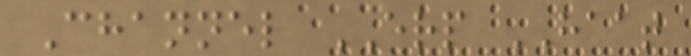Channel ERP HAAT
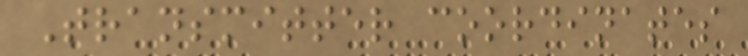Transmitter coordinates
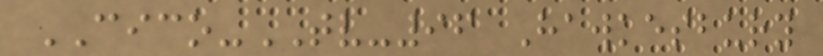CICO-TV-96 Hawkesbury
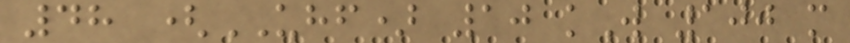48 (UHF) 10 kW 100 m
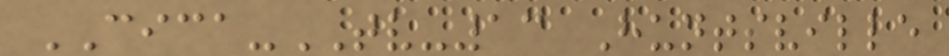CICA-TV-13 Huntsville
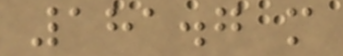181.7 m
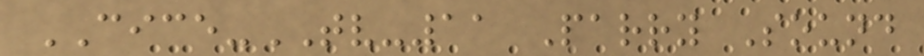CICE-TV-11 Parry Sound
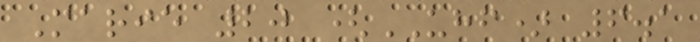Marie 20 (UHF) 6.1
